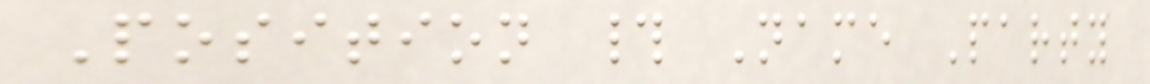Position # Name Party
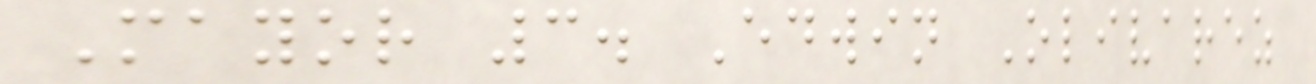Mayor 3. Edwin Olivarez
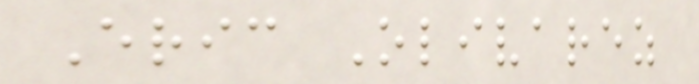Eric Olivarez
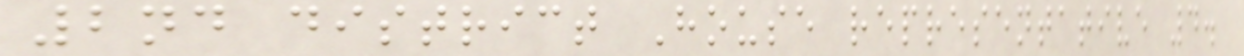2nd district House representative 4.
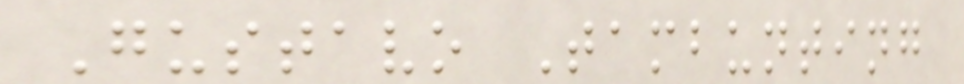Gustavo Tambunting
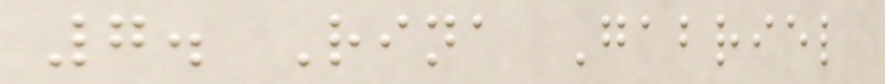7. Rina Gabriel
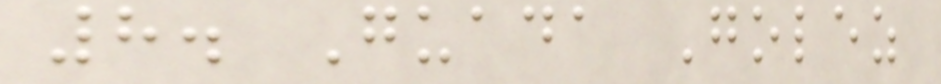8. Guada Golez
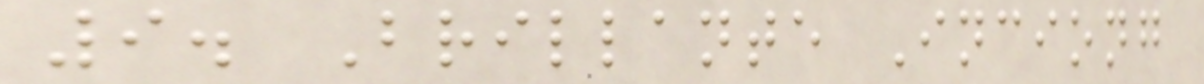9. Brillante Inciong
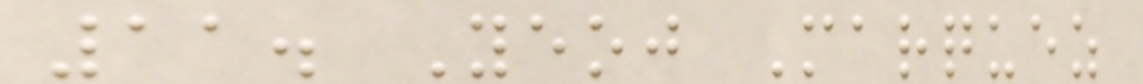11. Yeoj Marquez
